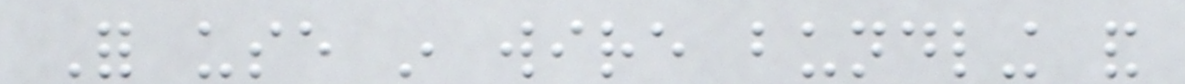For use in wire bundling and
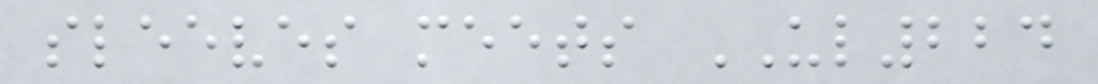sleeves meets UL224
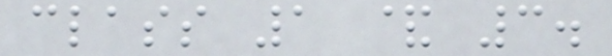class 1 & 3.
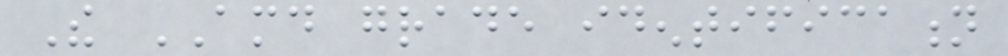The AMD grade identification
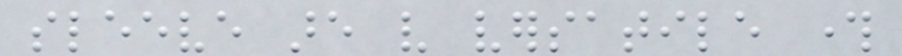sleeve are very versatile through
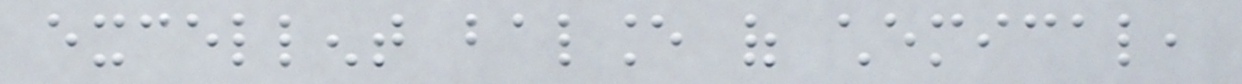excellent balance of chemical,
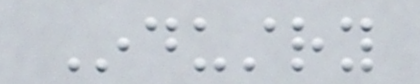Industry
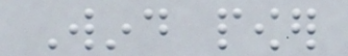Wind power
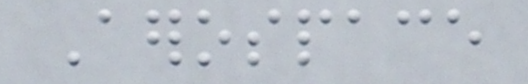Aerospace
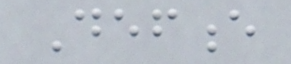Defence
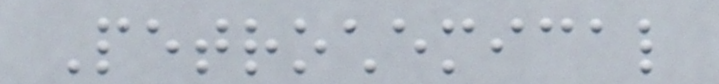Petrochemical
